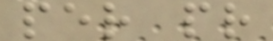per pr
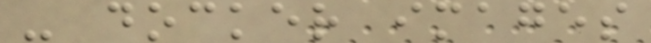- docker images
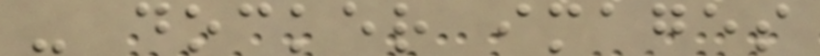- docker images
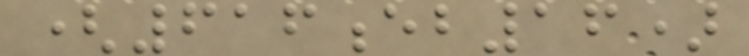(616eb16)
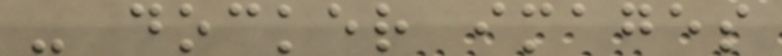- docker images
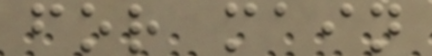for main
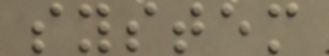system
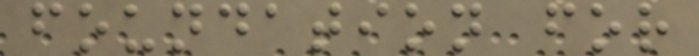foundation for
